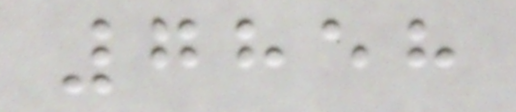7858
